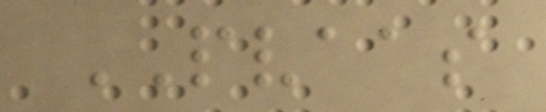PVAAS
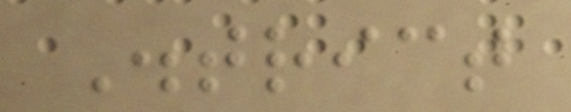District
